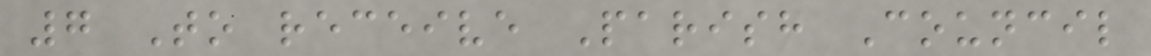7 To receive Parish Council
